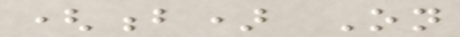(b) On
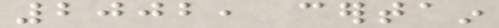2002, certain
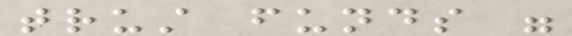trust funds were
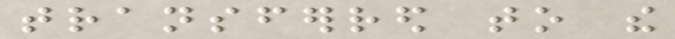transferred to the
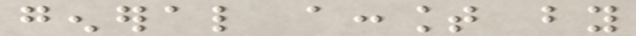general account by
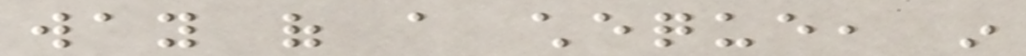way of a cheque, in
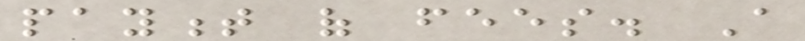payment of fees. A
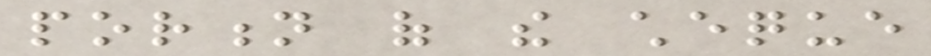portion of the cheque
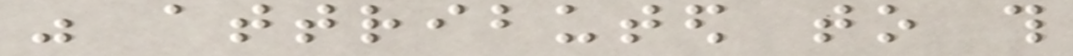was attributed to this
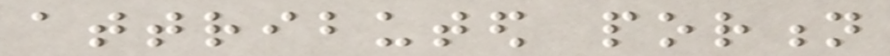attributed portion
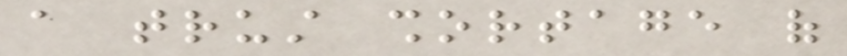a trust shortage of
